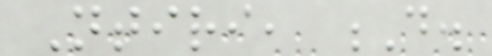Ntiri, D.
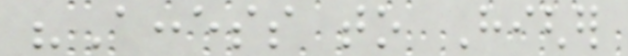"Access to Higher
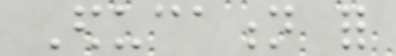Education for
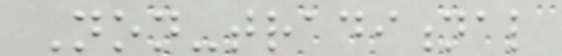Non-traditional
